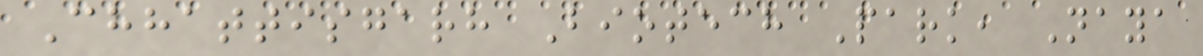Chhattisgarh Biotech Park, Naya
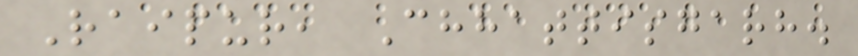Raipur, Chhattisgarh.
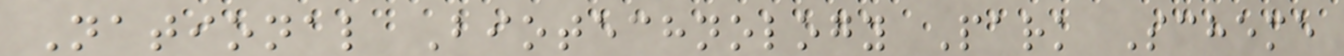National Biotechnology Park Scheme
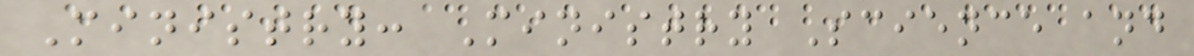Ministry: Ministry Science and
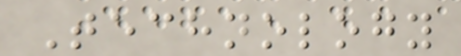Technology
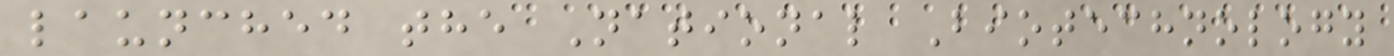launched the National Biotechnology
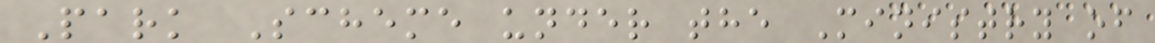Park Scheme under the Ministry of
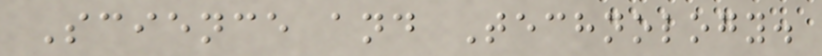Science and Technology.
